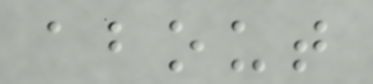about
